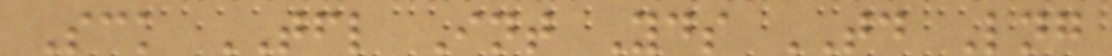Sck TFL Int Yds TD Lng
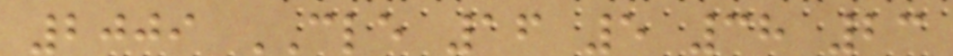2009 CLE 16 5 38 23
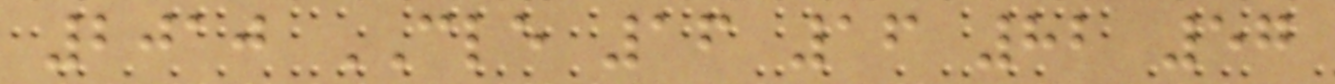2010 CLE 16 16 82 57
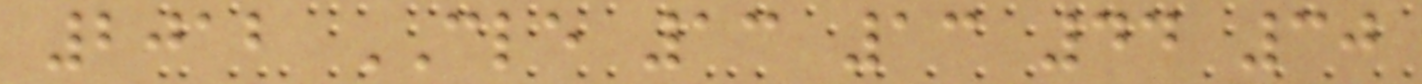2012 CLE 13 13 44 30
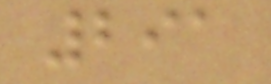291
